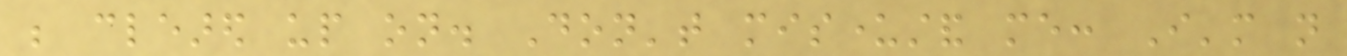be cleared up on. Don't misunderstand me: I'm not
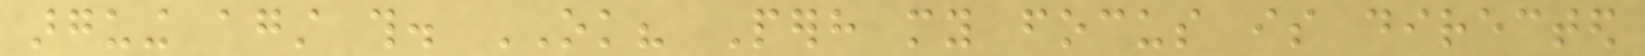arguing against this. OK? Perhaps my focus is directed
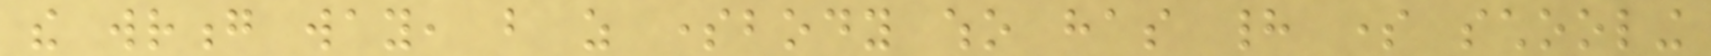the wrong way, but as somebody who has had some schooling
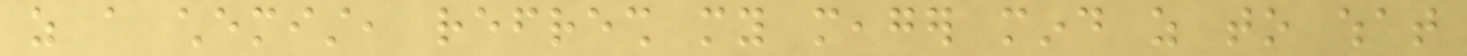as a chemist, refresh my meager mind as to what
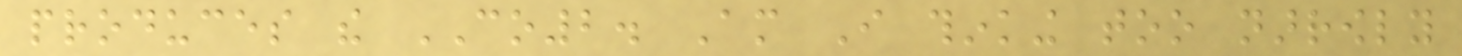produces the CO2. Am I thinking too narrowly
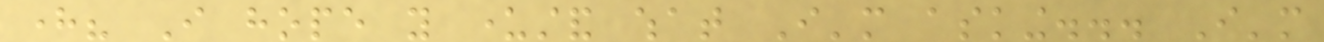here? I hope you understand what I'm asking... I'm
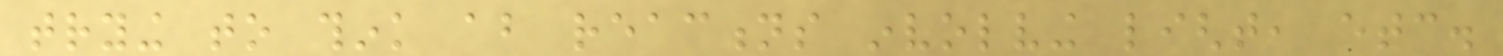trying to think about reactions involving light, etc.
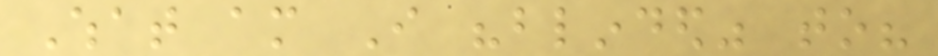What am I "blinded" to?
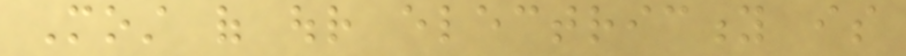Most of our electricity is
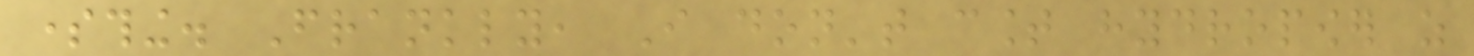something. Frankly, I don't count hydropower as
